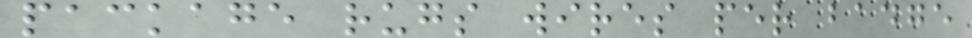package rugs wires per badge
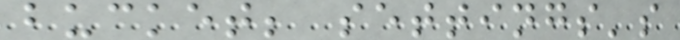bucket; settings's
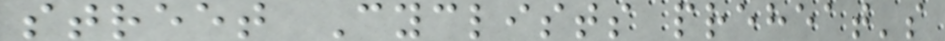street Cyclists preheat's
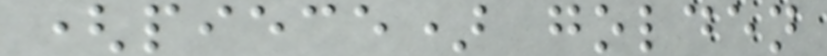(piece) golden
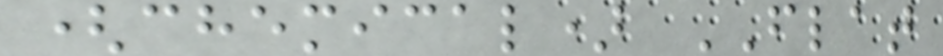(chemical) FLAT
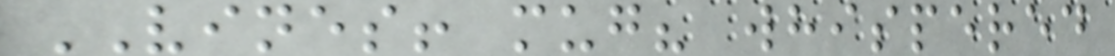VINES! mug? whispered
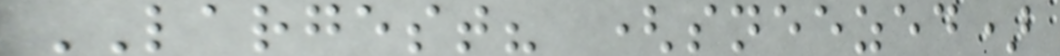LARGEST? (sneezed)
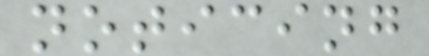noticing
